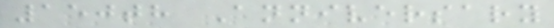150th Anniversary
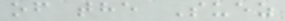of the Suez
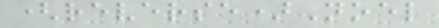(reverse)Noel
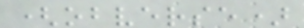(obverse)
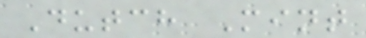Dutch Mint
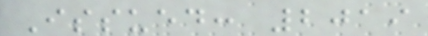Issued: 2019
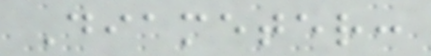Diameter:
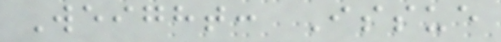Weight: Issue
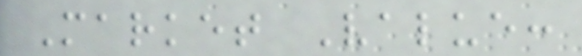Market Value:
